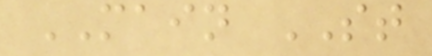MAIN ST
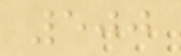500
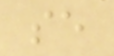se
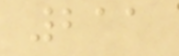211
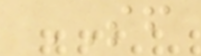SF
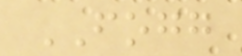FOGG
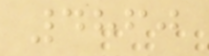4860
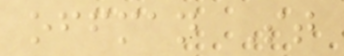offman St
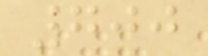700
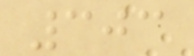303
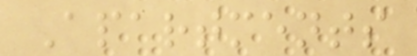Apartments
